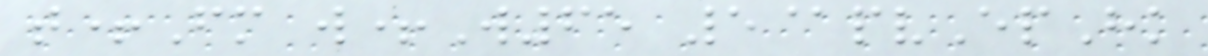t+Fm w+W65 5@pvEpHk
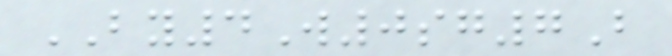BY4W0sg7B
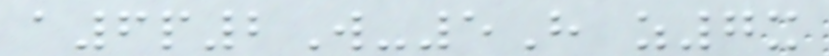a6p2W-5H z7x
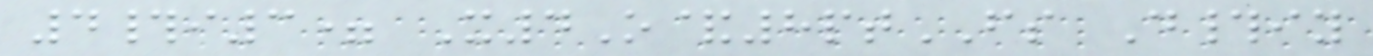4#i3= X4O&8ptFS D#iy
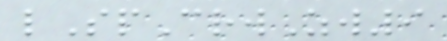lSpCrwZw9
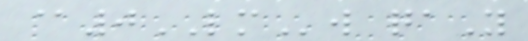@0LMw qaY
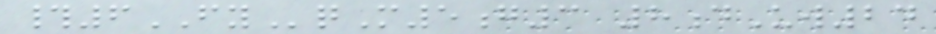#6FYqM5g3 8dUw24
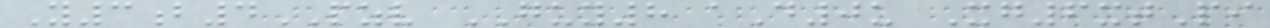Y3b4PZV GUY8 aD0u Xg6xtPi
